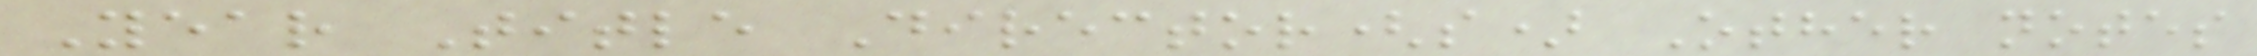Year Title Director(s) Other notes
